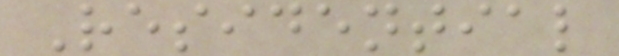Residential
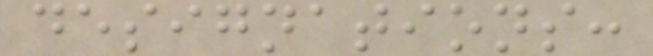designations:
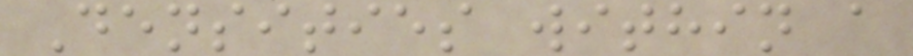Densities within a
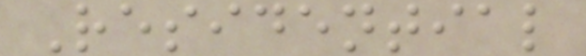Residential
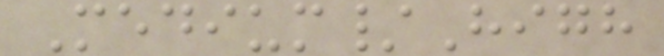Medium/High
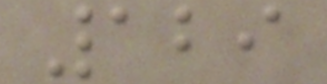129
